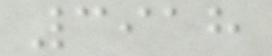3918
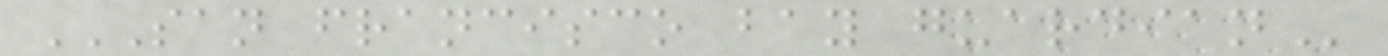SAN FRANCISCO BAY GUARDIAN
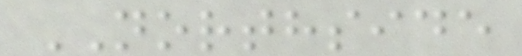NORTHSIDE
